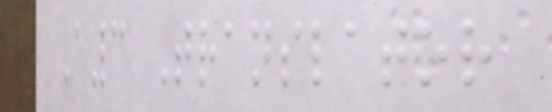A3 Translator
